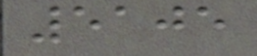5105
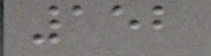152
